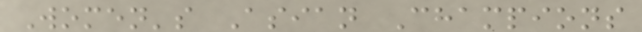Women's Asian Champions
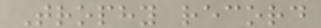Trophy record
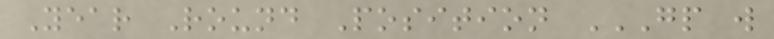Year Round Position GP W
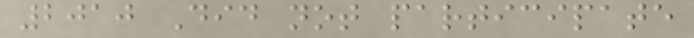2010 Did not participate
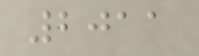2011
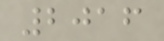2016
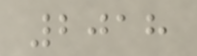2018
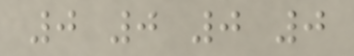0 0 0 0
